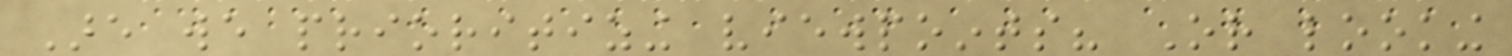Are we prioritizing viewpoints? Or looking
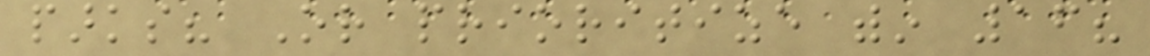parks? Or prioritize within 16?
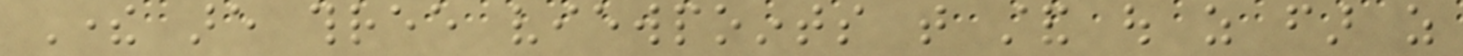There are three viewpoints that stand out as far as
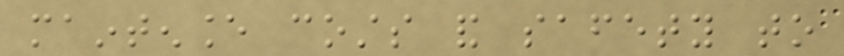maintenance costs and safety to
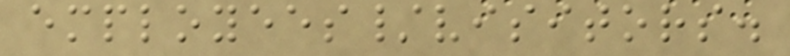employees/visitors.
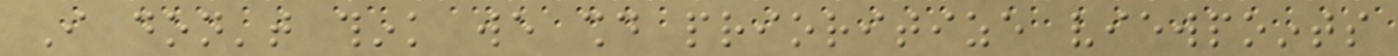I don't think we should prioritize viewpoints
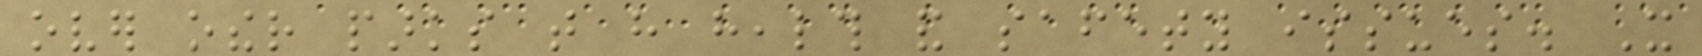over other parks that have health and safety issues. It
